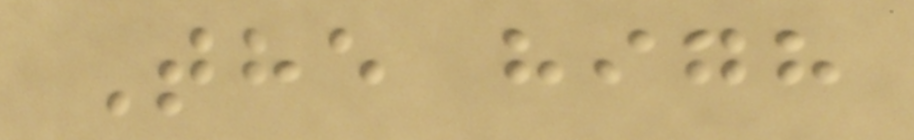The high
